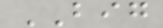BIG
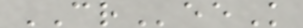CReeK
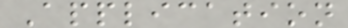Application
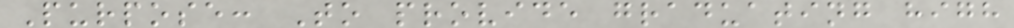Purpose: To provide graduating high
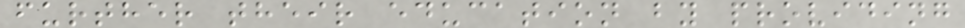further their education by providing
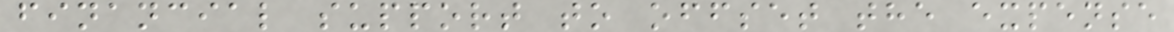financial support to offset the expense
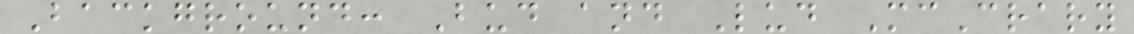Background: Bud and Lud McCrary
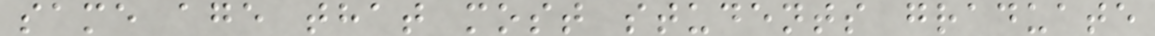same age that most students graduate
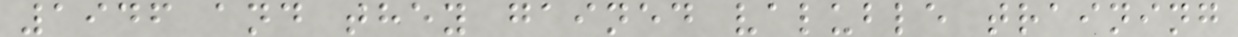1946 and they gained valuble training
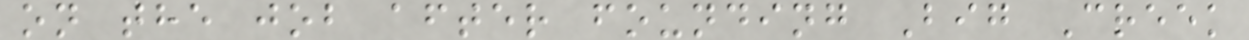on the job after founding Big Creek
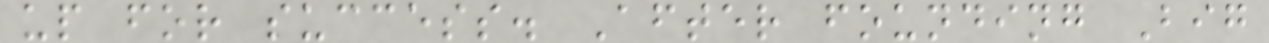up for success. After founding Big
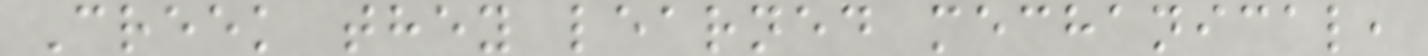Creek they learned mechanical,
